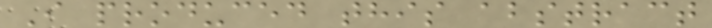I produced this abstract
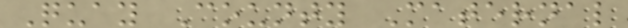Quay County Maternal
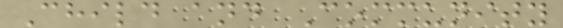Child and Community
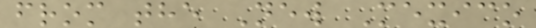from the New Mexico
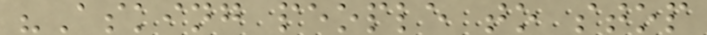"Asking people to stop
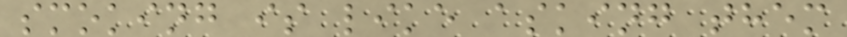smoking is like asking them
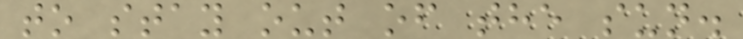to stay out of the sun.
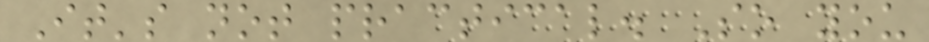It's not practical. So you
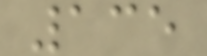135
